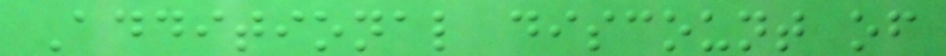Additional discount of
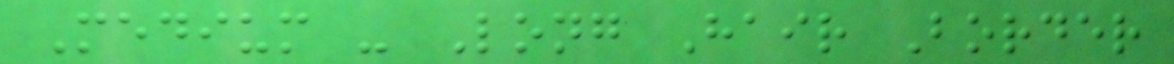Medium - Long Hair Border
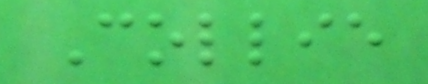Collie
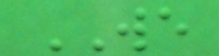WE
